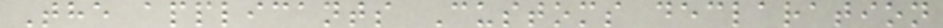The applicants Customs declaration
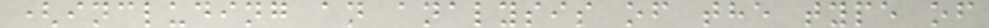(including an analysis of the type of
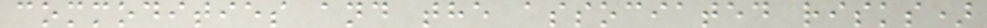commodities and the associated risks)
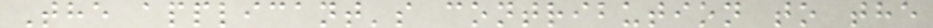The applicant's contribution to the
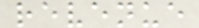revenue
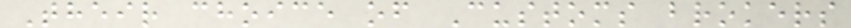Their choice of Customs brokers
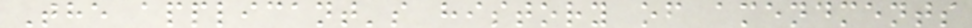The applicant's history of amendments
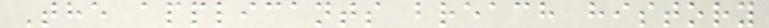The applicants breach history
